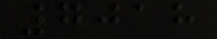7018
